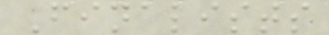Finalists
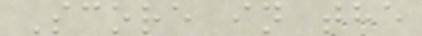Score in the
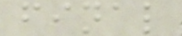final
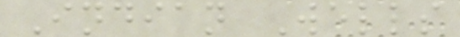Indian Wells
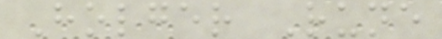Holger Rune
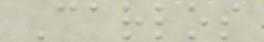Carlos
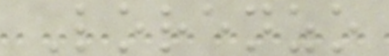Lorenzo
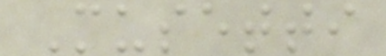Musetti
